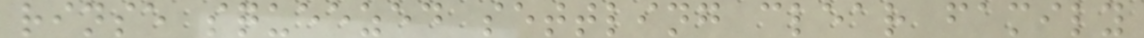rinse squeezed settling clear family
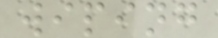wiping
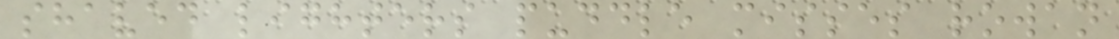shaved lighters puddle misses rowan
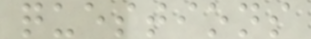questions
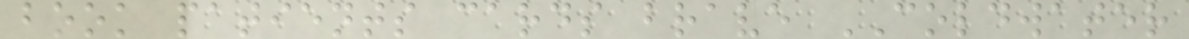book patients cards brave COLDWATER
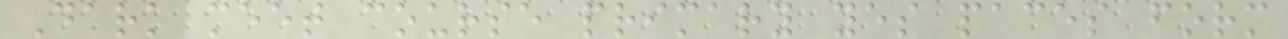Dark meet course primary yes paces form
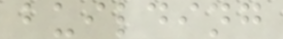building
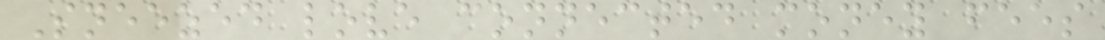Sneezed love connected money fees
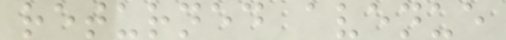returned avenue
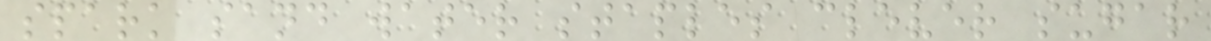spark sand water staples clever sugar
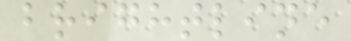brightline
